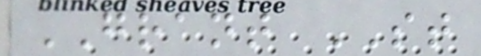GRANT ST
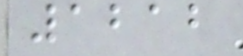1212
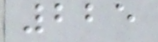225
